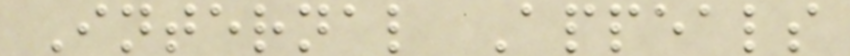Internal Appeals
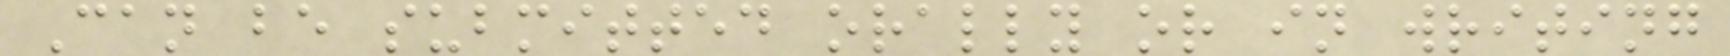Can be submitted orally or in writing
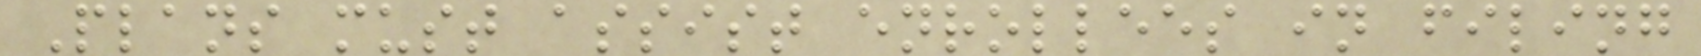Plans must assist enrollees in filing
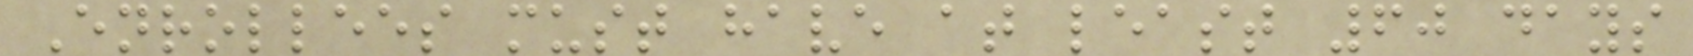Enrollees must have at least 60 days
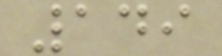149
